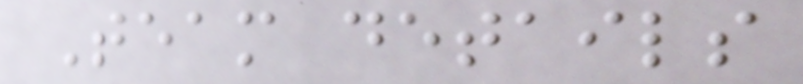Team details
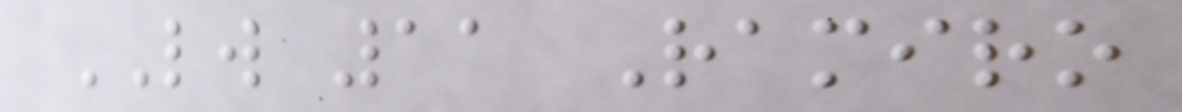LW 11 Ramiro
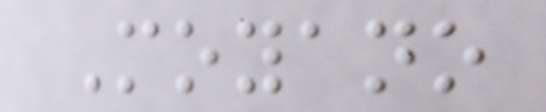Moyano
